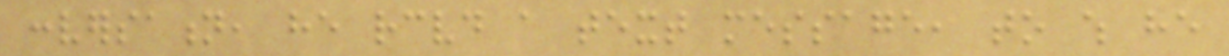conversation, he received a text message, to which he
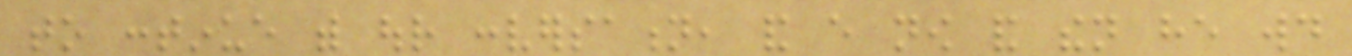to continue with our conversation, and every now and then he would
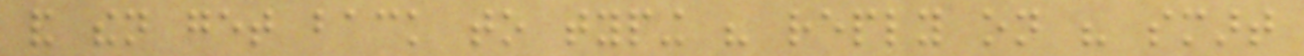and then get back to typing his reply on his smart
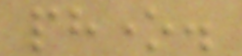phone.
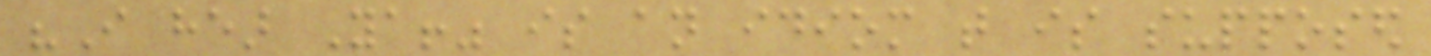"I hear Ya!" is an idiom that is supposed
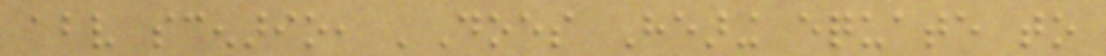above scenario, 'Does Hearing equate to
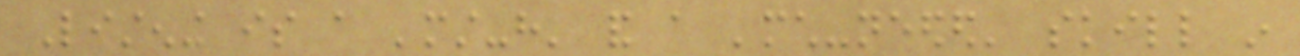Listening is a 'must-have' and a 'much-needed' skill in
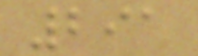291
